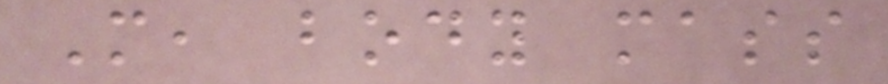M, body mass
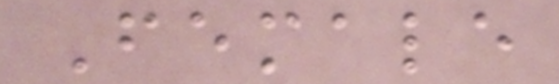Female
